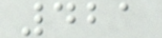421
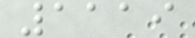1119
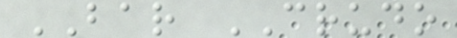BAR CRUDO
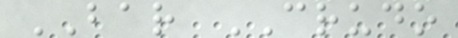BAR CRUDO
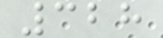328
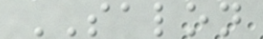SALON
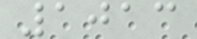1013
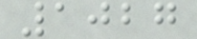1027
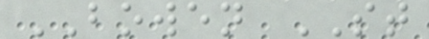BOWEN ST
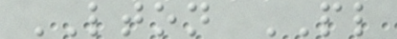LTON PL
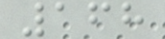168
